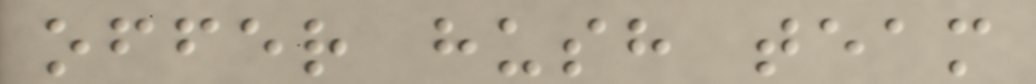offer hush team
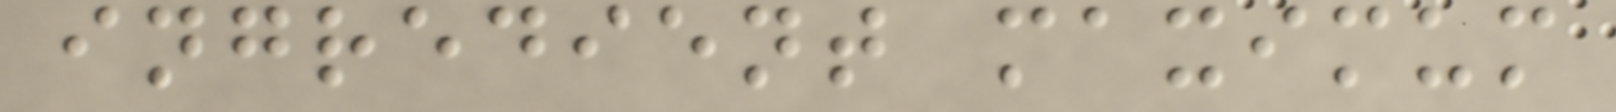ingredient maximum
